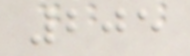205
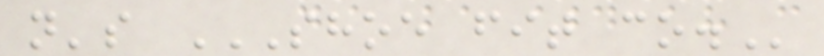n's SHOE FIT CO.
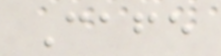Cafe
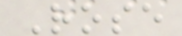Rose
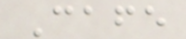Cafe
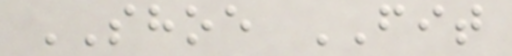SHOE FIT
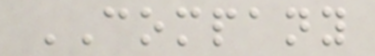COMPANY
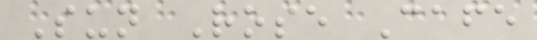Sun Rose Cafe
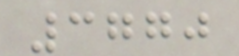3770
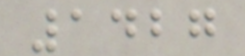1427
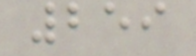259
